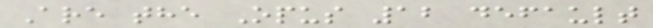Are the Opus 12 default
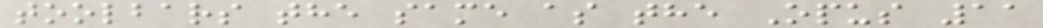toolbars the same as the Opus 11
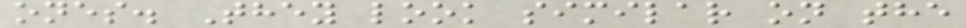ones. They look similar on the
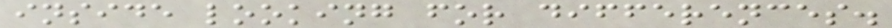inside looking for differences.
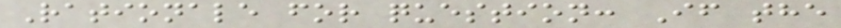Rationale for question: If the
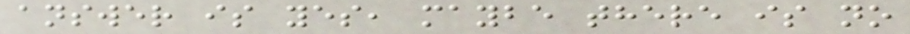answer is yes, maybe there is no
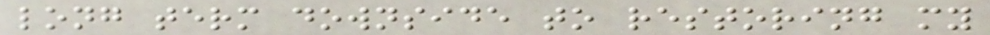long term downside to restoring my
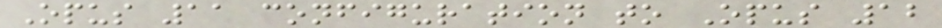Opus 11 configuration to Opus 12
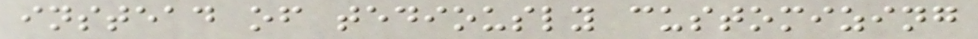instead of tediously customizing
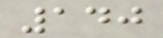140
